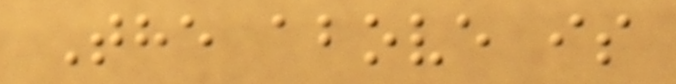The above is
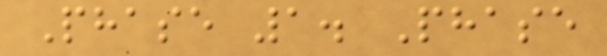Phase 1. Phase
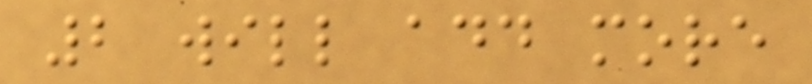2 will add more
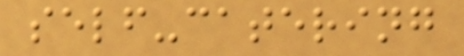self-catering
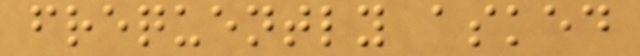frequently asked
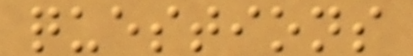questions
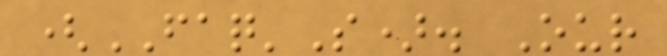(FAQ'S). Our
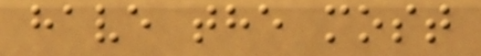have the most
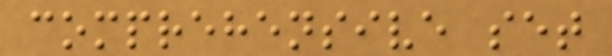comprehensive set
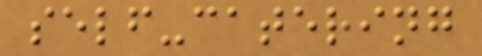self-catering
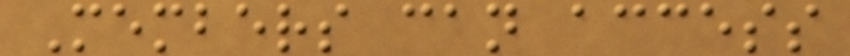Members can access
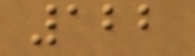122
